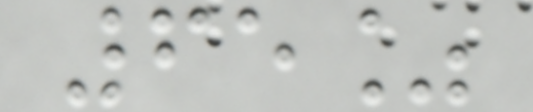65%
